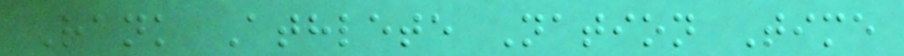Rank Athlete Nation Time
